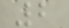2
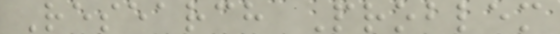Research Problem
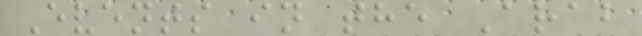Events in the Arab
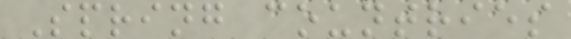Spring countries
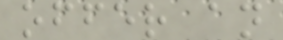offer an
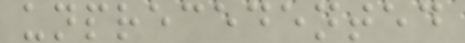unprecedented
